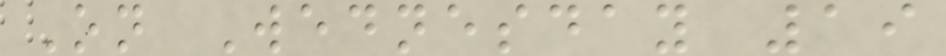On Wednesday 19
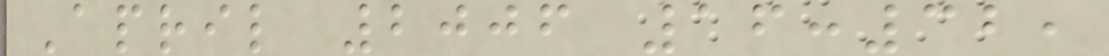April 2006 16:32,
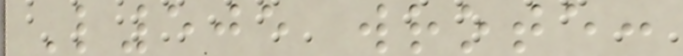L505 wrote:
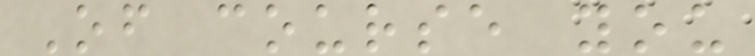Of course you
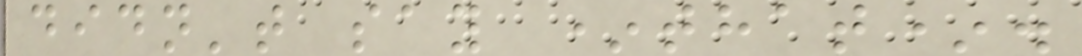didn't say *that*.
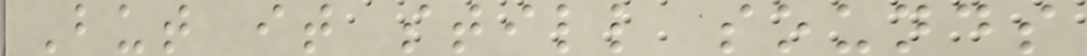But it still sounds
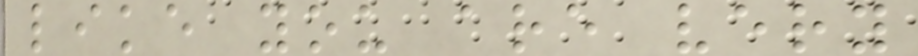like you are very
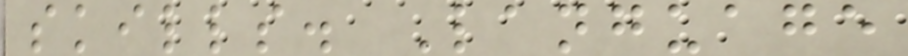skills. Language
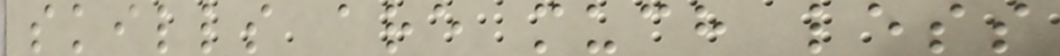skills are much less
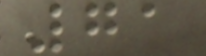71
